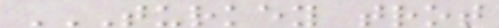TURKEY TROT
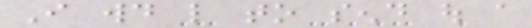I would like to send out a
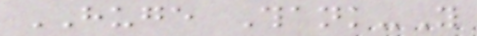HUGE Thank-You
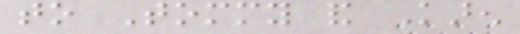to Tommy and Karen
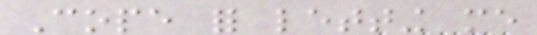Cope for letting me
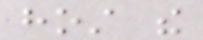host the
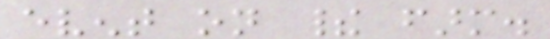event on their farm.
